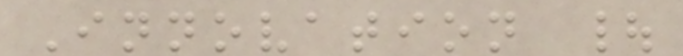Innovation |
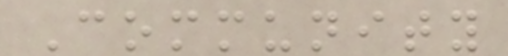Community
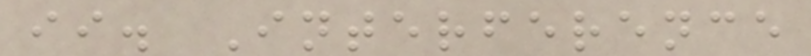ii. Interference
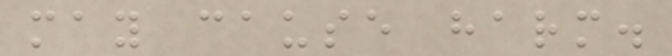may cause harm.
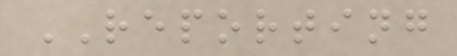REPORTING
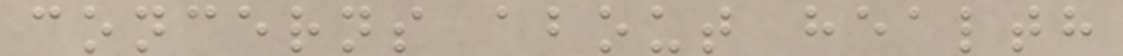concerns about health
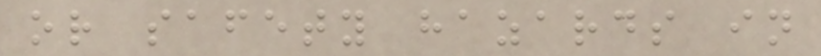or safety hazards in
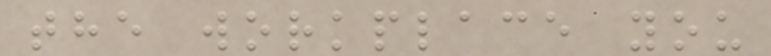the workplace you
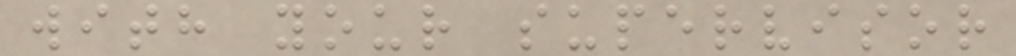with your supervisor
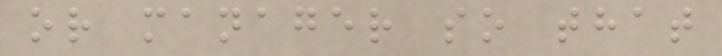or manager so that
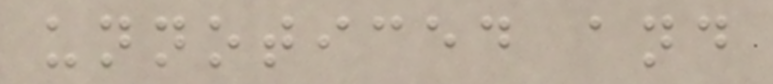unnoticed and
